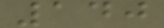140
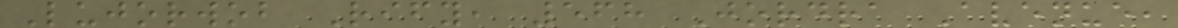Lujorwob Rify, 568 Jordra Avenue,
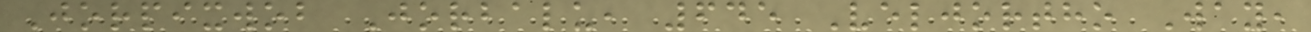Jorpixwob Jorbalu, 645 Veljortho Way,
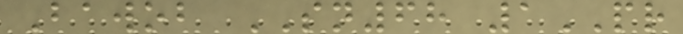Bawob SN68 1PR
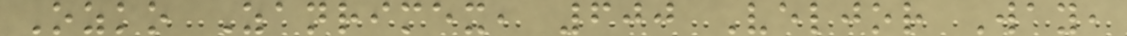Ozko Zanrimex, 600 Veljor Way,
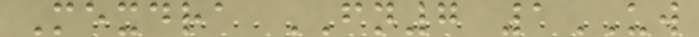Mexdra FN7 1UW
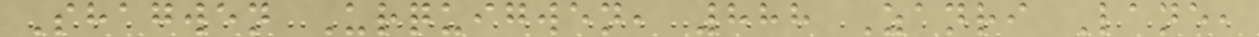Shagwen Urquigwen, 888 Zanri Lane,
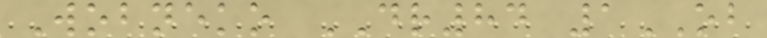Wobneko DR84 1OB
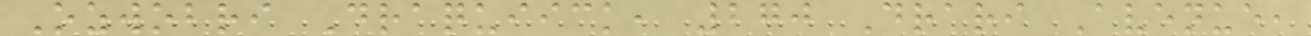Ozwobri Draquiick, 270 Drari Avenue,
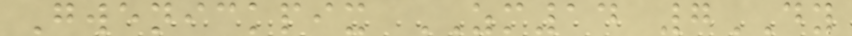Gwenickpix ZM14 7DY
